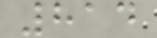814
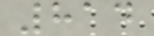814
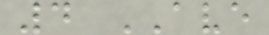4 AVE
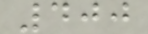400
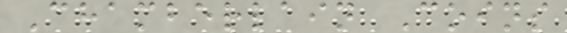Chamberlain Coins
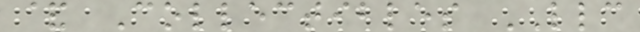& Collectibles LLC
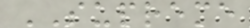SUPREME
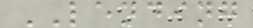LENDING
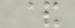&
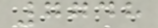7748
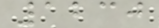1230
